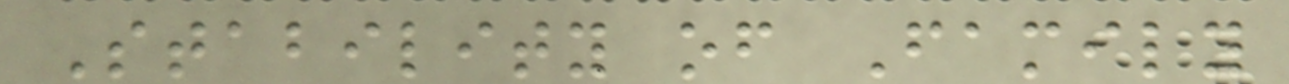Stability of Family
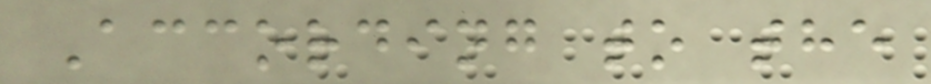According to the
